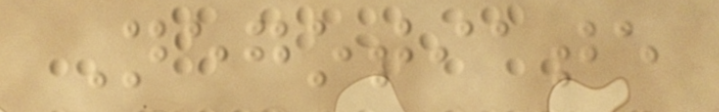Negotiate
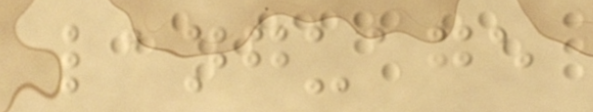language
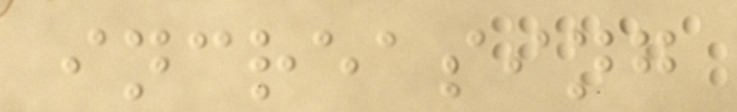increasing
